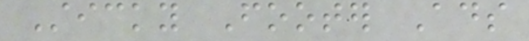Sticky Footer Ads
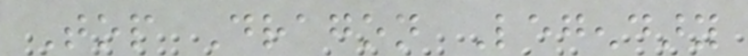Top Dragon Legendary
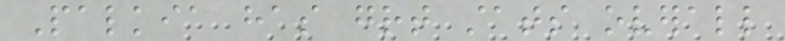Palkia has great stats overall
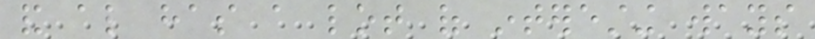and also has a lot of interesting ways
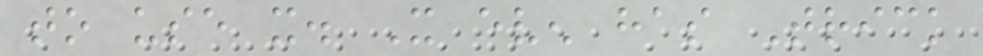to use it. It even has Trick
